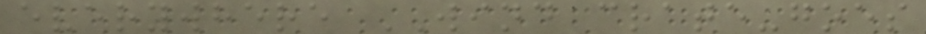everywhere WIND crate-goes
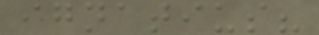ignatius?
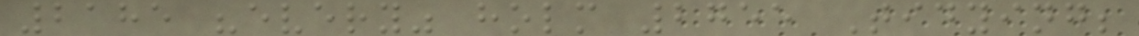2185 "every" holm 2755 Tidying;
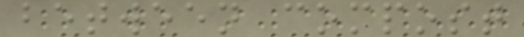between compost
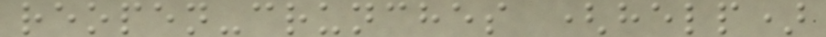reopen-crunches (help)
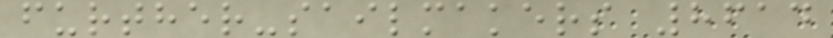further-sailmakers 8614
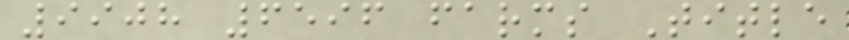9908 6596 farms Title
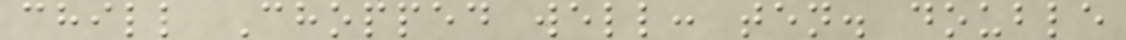chill Chopped well: ten. double
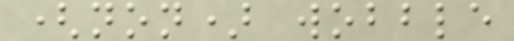(non) wobble
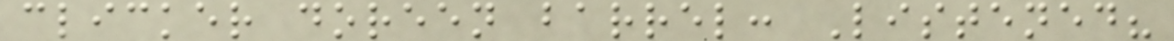clicker doreen barrel: Listened?
